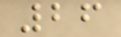26
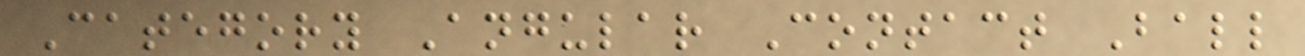Category Angular Contact Ball
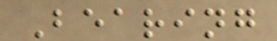Bearing
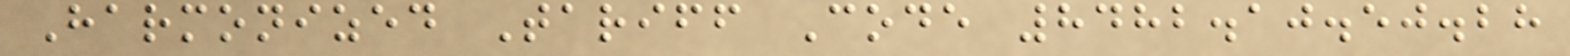Harmonized Tariff Code 8482.10.50.28
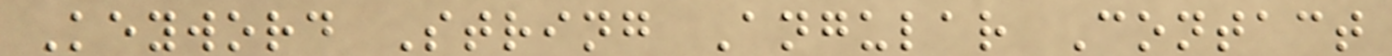Keyword String Angular Contact
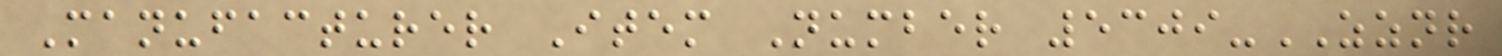Manufacturer Item Number 5309-ZZNR
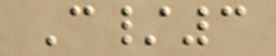C/3
